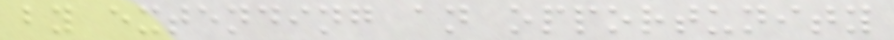by extending an opportunity
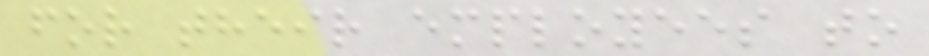for their employees to
